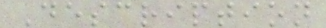Description
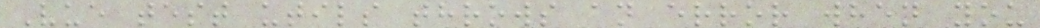Vue test utils throws an error when you
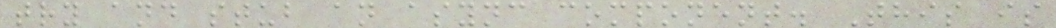try and stub an async component. This is
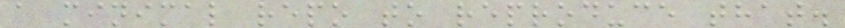a minimal repo to reproduce that.
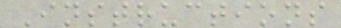Instructions
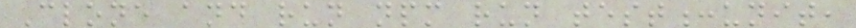Clone and run npm run test:unit,
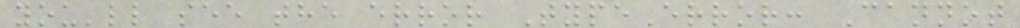you'll see the error TypeError: Cannot
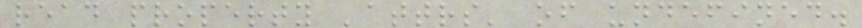read property 'attrs' of undefined.
